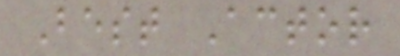Best Actor
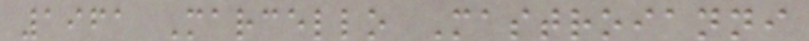1961 Marcello Mastroianni
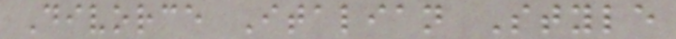Divorce Italian Style
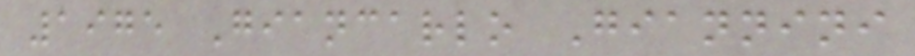1975 Giancarlo Giannini
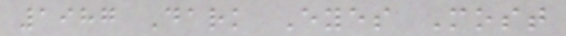1987 Dark Eyes Most
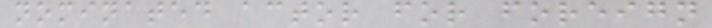nominated actor for foreign
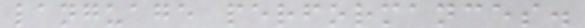language performances.
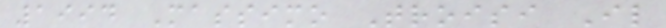1994 Massimo Troisi Il
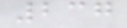237
